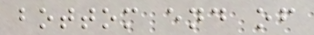bottom end of
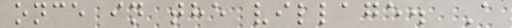once in the village. A
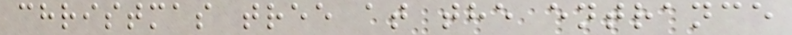christmas tree at the entrance
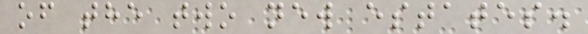of the two new estates.
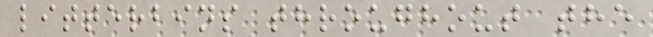litterbins throughout the
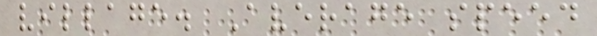village. Average speed
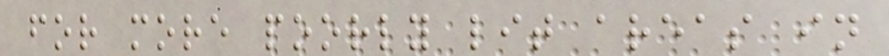for more poorly lit areas in
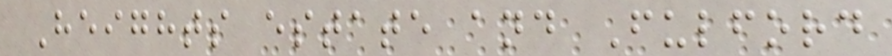Heights estate and Fulford
